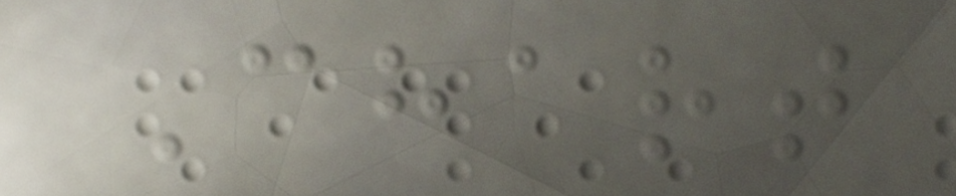Chart
